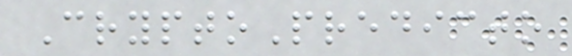CryptoPredicto
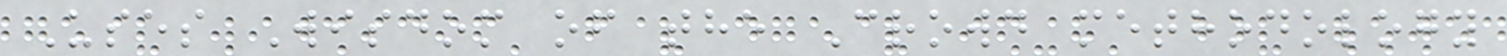Uses Wisdom of the Crowd methodology
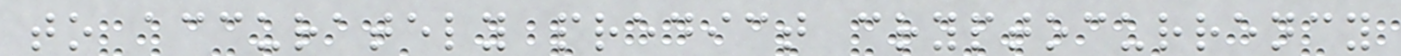to accurately predict cryptocurrency
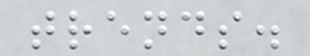trends.
